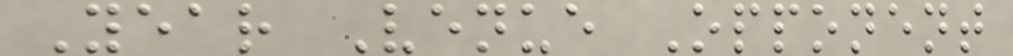Year Venue Opponent
